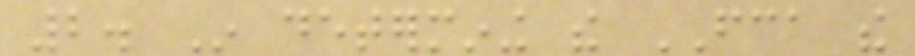2. In determining the FCA the
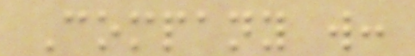Company will:
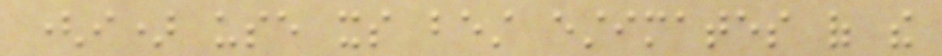(i) use its best estimates of the
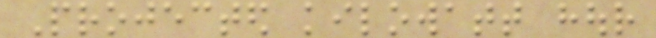Projected kilowatt hour
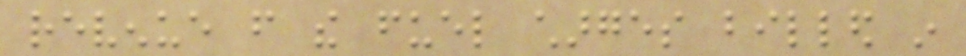revenue from the fuel charges billed in
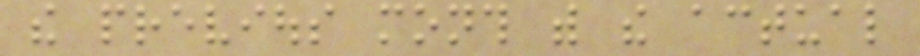the previous month with the actual
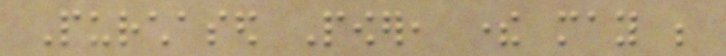Purchased Power, there may be
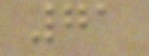71
